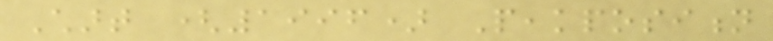Chart (1996) Peakposition
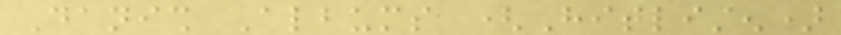Danish Albums (Hitlisten)
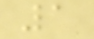1
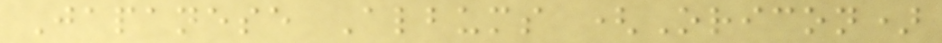Japanese Albums (Oricon)
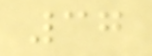37
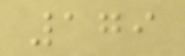179
